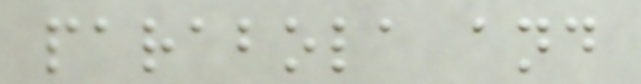parabola and
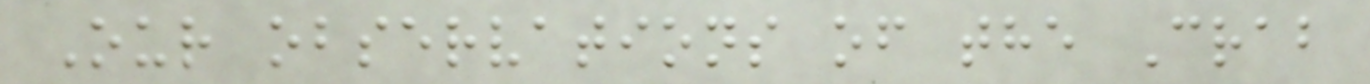Our observations of the Crab
